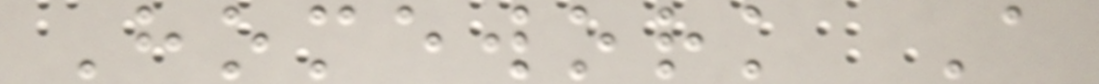Homework A
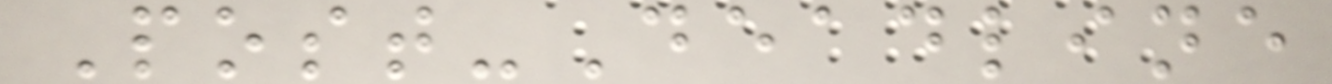Post-Deadline
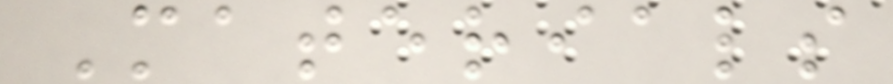Materials
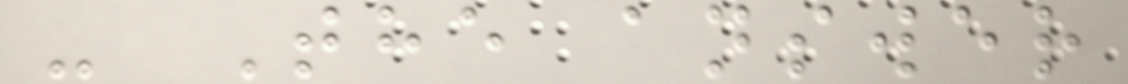- The answer
